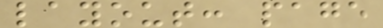layout: page
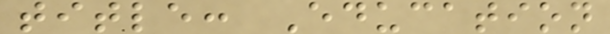title: Education
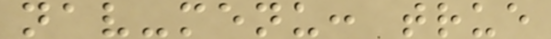nav-menu: true
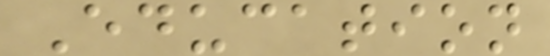Education
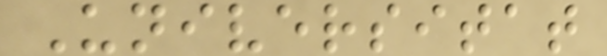Universitat
